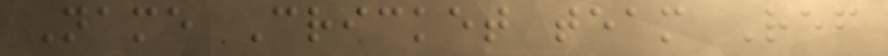Name Cricket team Ref
